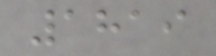1819
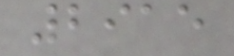2915
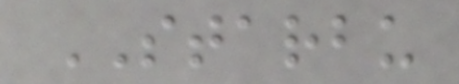STARBU
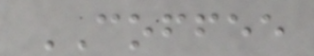COFFEE
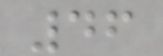46
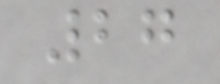27
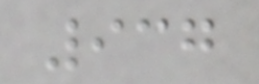937
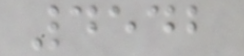4542
